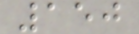150
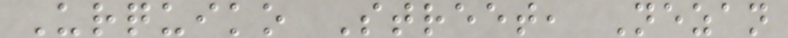Urquiko Street, Nezan
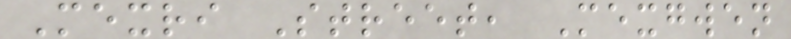Mexri Street, Mexgwen
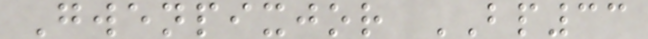Gwenpixjor BP33
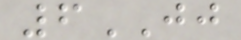6JJ
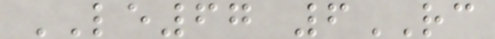LE67 6RC
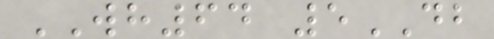WH64 5DB
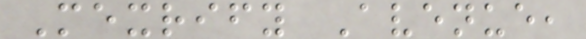Mexrify Avenue,
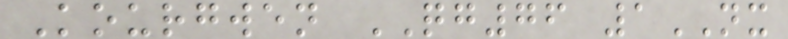Kourgwen QG76 1NX
